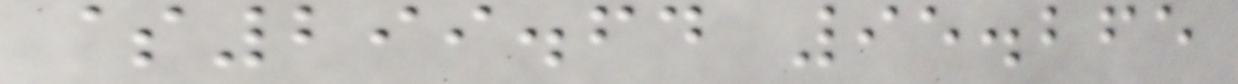$299.64 95.265
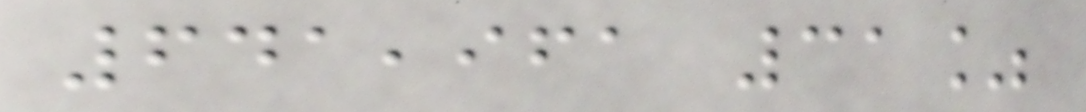641,961 31%
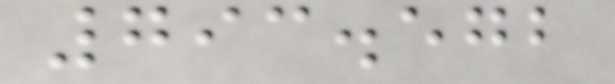793.572
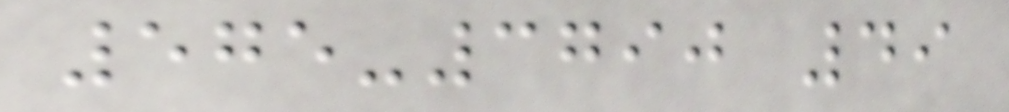575-3790 49
